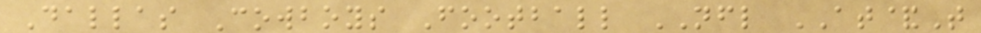Dallas Cowboys Football NFL AT&T
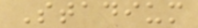Stadium
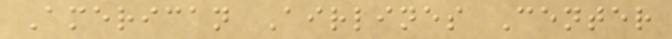American Airlines Center
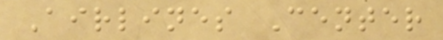Airlines Center
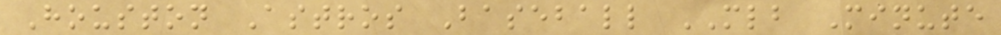Houston Astros Baseball MLB Minute
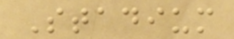Stadium
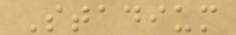Stadium
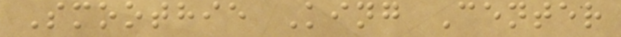Smoothie King Center
